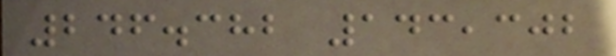246.382 143,302
